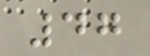47
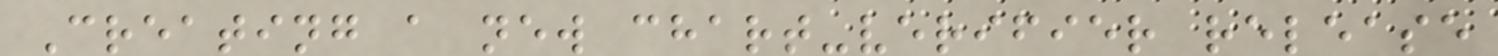Creating a new chart-verifier release
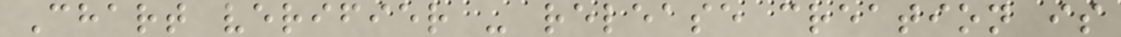Chart verifier - release creation is
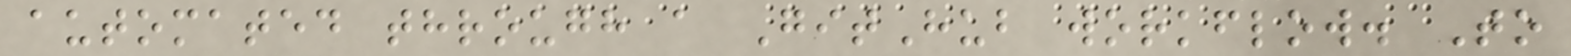automated through a GitHub workflow. To
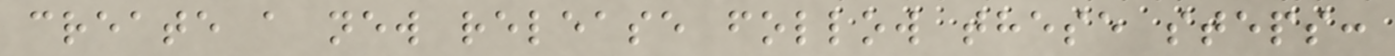create a new release follow these steps:
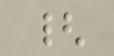{
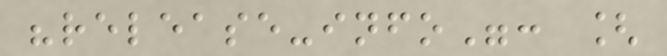"release-info": [
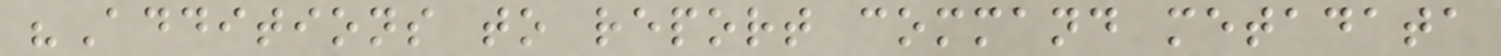"Additions to report command metadata
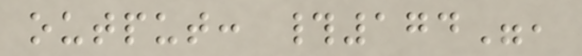output: #174",
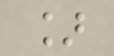]
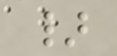}
